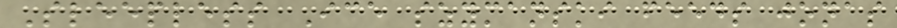Sleepless Ice szymanski feeds jonas
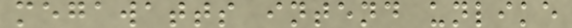megawatts intend unlike
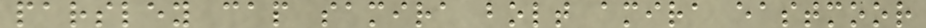parsley cap samira bolt amira eastmoor
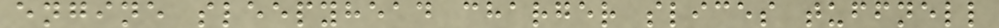engine sleepyhead charger slices tuffnell
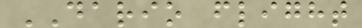DARIO flight
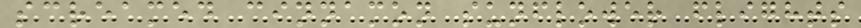screamed cinnamon sunflower flights
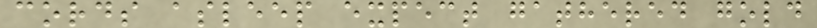cords asleep expect gathered gold
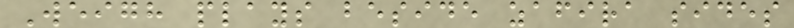Weigh plays beside zafira sides
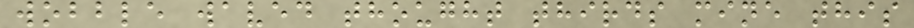wobble waved thought thirds mine this
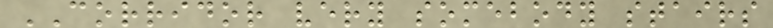CORRIDOR very somebody stairs
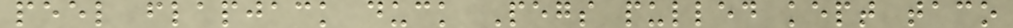peel flapjack duck Pegs pulled kept taco
